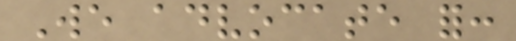We advocate for:
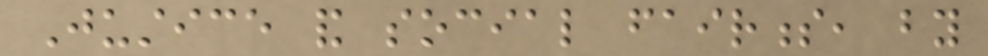Justice and social fairness, by
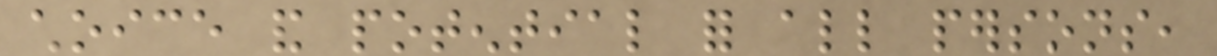choice and potential for all persons,
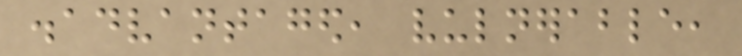disadvantaged, vulnerable,
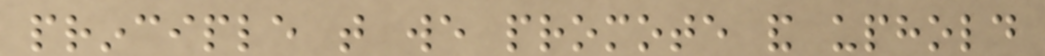principle that we promote and uphold
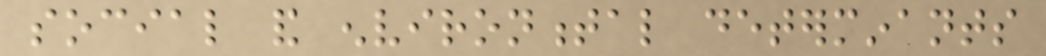social and environmental determinants
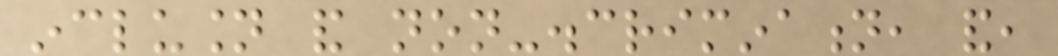inclusion and non-discrimination, and,
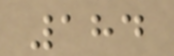184
